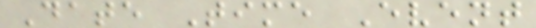Date Time Event
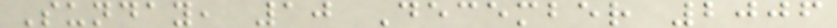Sunday, 10 December 2006
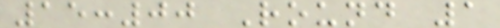15:00 Round 1
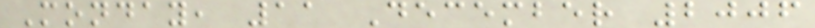Monday, 11 December 2006
